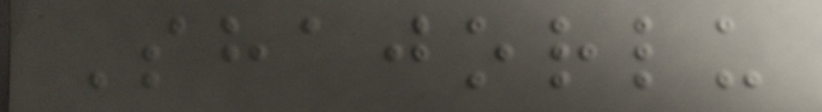Shajorlu
